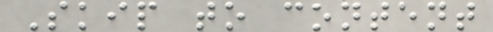Skip to content
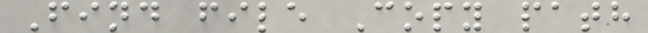Find file Copy path
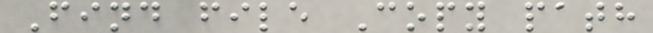Find file Copy path
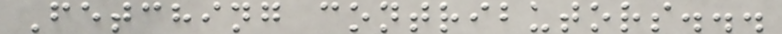Fetching contributors...
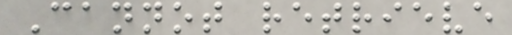Cannot retrieve
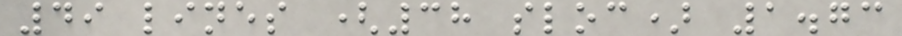49 lines (38 sloc) 1.73
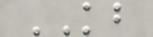KB
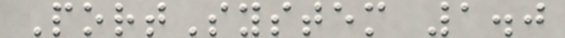PortSystem 1.0
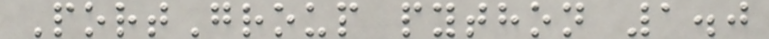PortGroup python 1.0
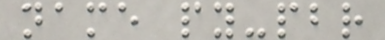name py-pbr
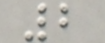2
